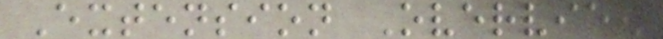Extension Overview
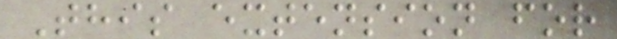This extension for
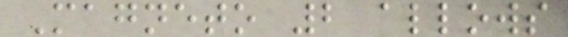Magneto 2 allows
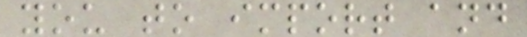you to import and
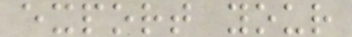export your
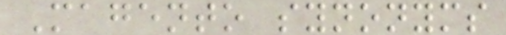Magento synonyms
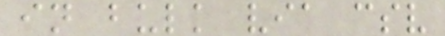in bulk via csv
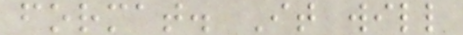format. It will
